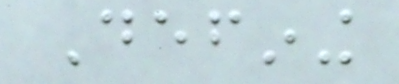Defining
